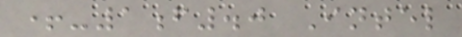+-1f.0 Intel
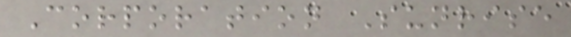Corporation Sunrise
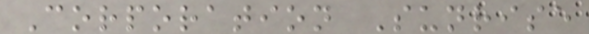Corporation Sunrise
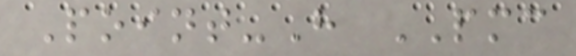Point-H PMC
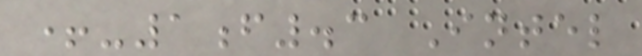+-1f.3 Intel
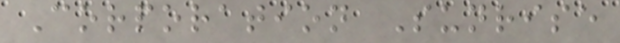Corporation Sunrise
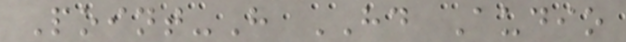Point-H HD Audio
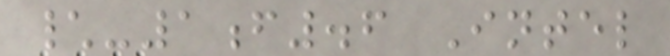\-1f.6 Intel
